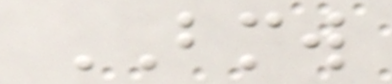BMW
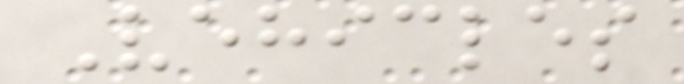Vehicles
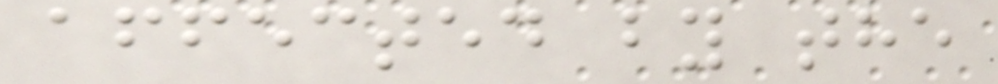affected by the
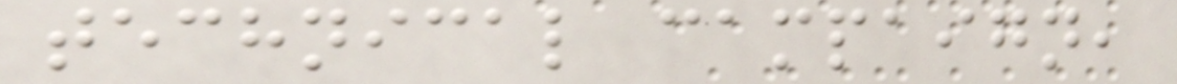technical campaign,
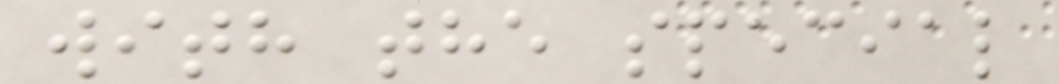with the special
